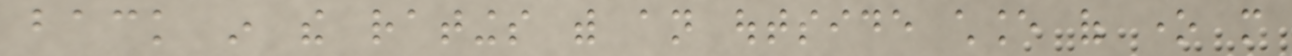back in the ratings with an outside chance of one more
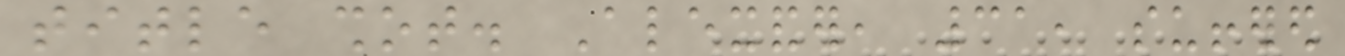title shot. Alexander, 31, suffered
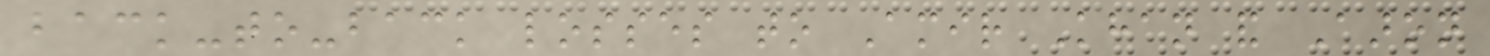back-to-back losses to Amir Khan and Aaron
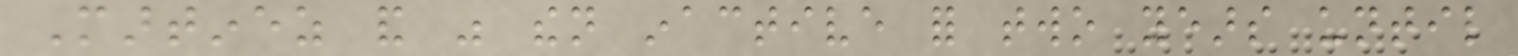Martinez and was then inactive for two years until
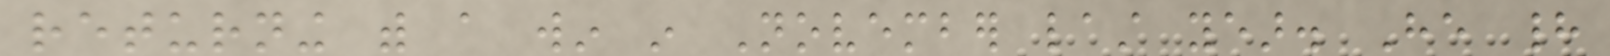returning with a win in November last year. He had
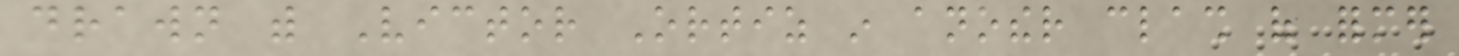drawn with Victor Ortiz in another clash of former
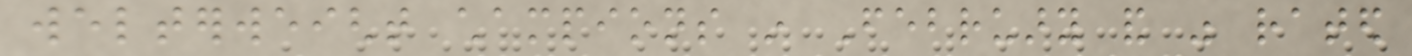welterweight champions in February and was rated
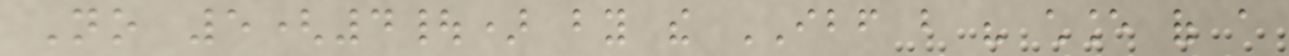No 5(4|) by the IBF but his chance of a
